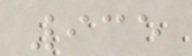935
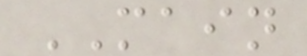MAIN
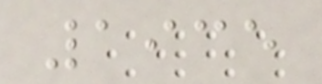1935
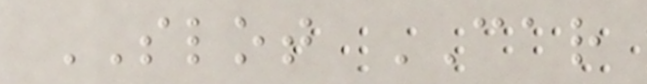SLOT CAR
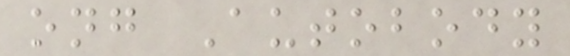ong Autobody
